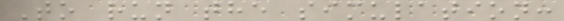To run the simulation:
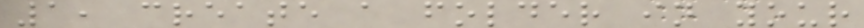1, create a folder in your
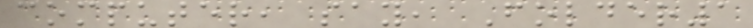computer, say, Folder1
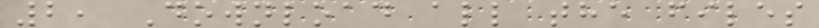2, Download all the files
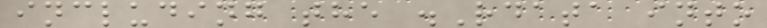including the .Rdata into
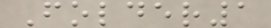Folder1
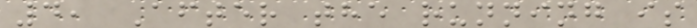4, After the running is
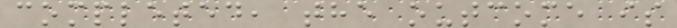completed, the outcome is
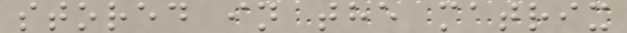stored in the matrix
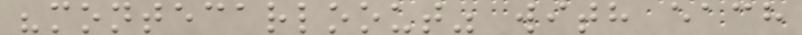"montecarloout" with each
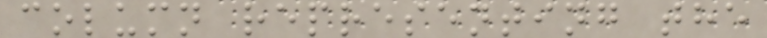column representing the
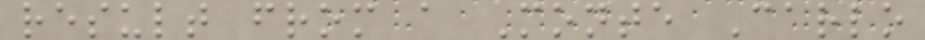result from a Monte Carlo
